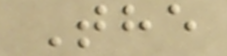The
